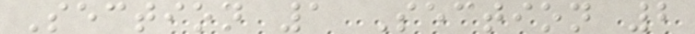Section 1 Section 2
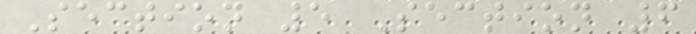Section 5 Section 6
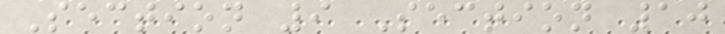Section 9 Section 10
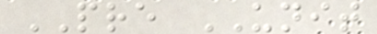PRE UNIT
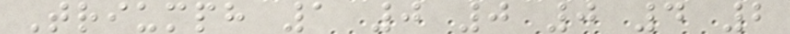Triumph 1 0 0 0 4 2
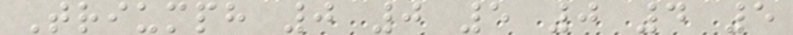Triumph 0 0 5 0 4 5
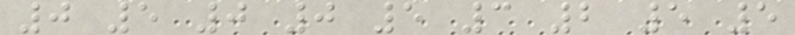0 5 0 0 5 3 2 5 5
